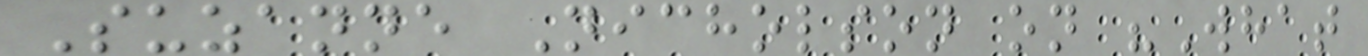Suzanne Nicholson on "What
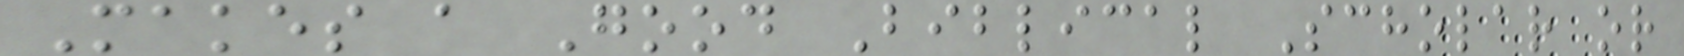Makes a Good Biblical Scholar or
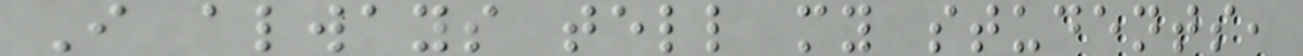I always tell my students,
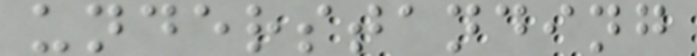understanding
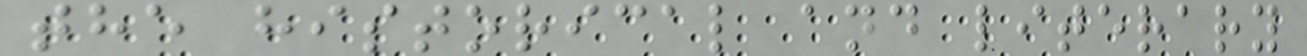the historical and literary
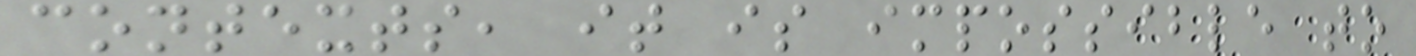contexts, it is impossible to
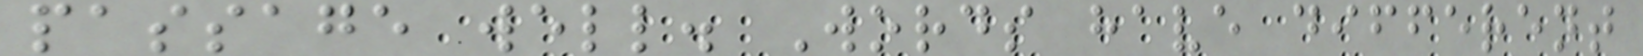passage well. Words have different
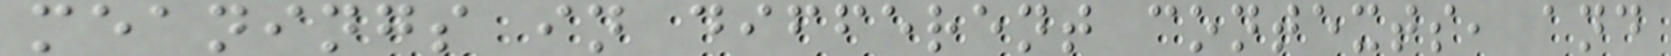meanings in different contexts, and
